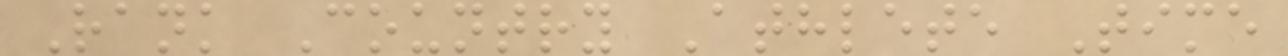Rank Country Athlete Time
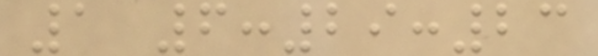1 6:29:23
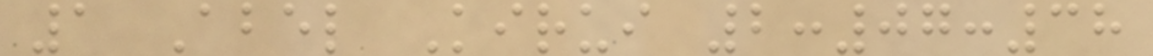1 Abel Kirui 2:07:38
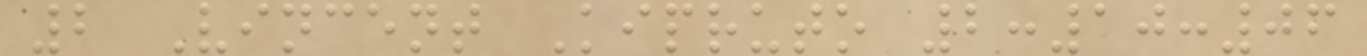2 Vincent Kipruto 2:10:06
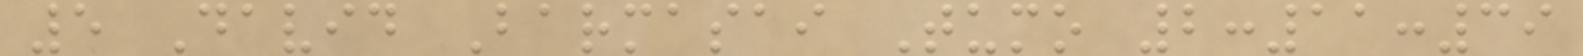5 David Barmasai Tumo 2:11:39
